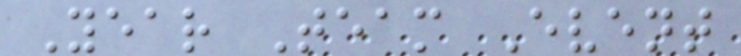Year Team Event
